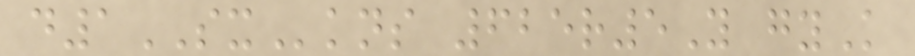d1SXkns 625r5Y gyK
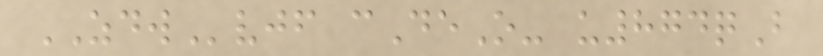ZDWvjf cDeO- u874qB
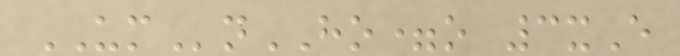UMnHO=o 3xE
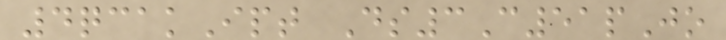4qcakIpt Ds3C51pJo
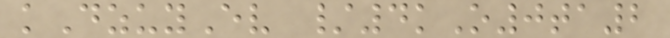kDzuyEv /4kO0ta2
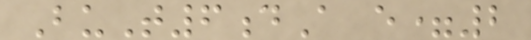BuT6dA e=2
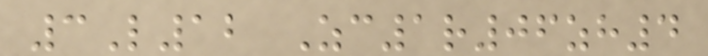3L12 Zc1r06zh4
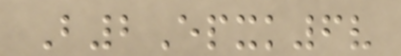B2Epxk6v
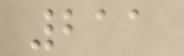211
